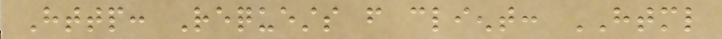Http: Requests from client: HTML
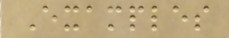Examples
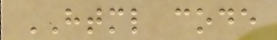HTML code
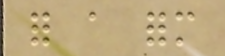for a form
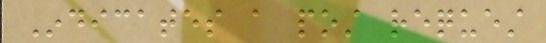Indicates a post request
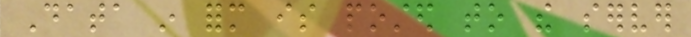Data in form is posted to the server
